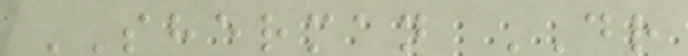SHERMAN DR
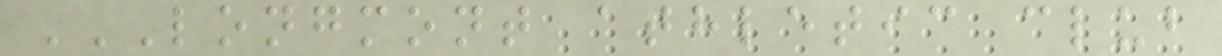LONGMONT ATHLETIC CLUB
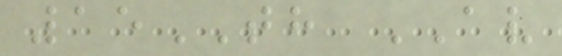15TH AV
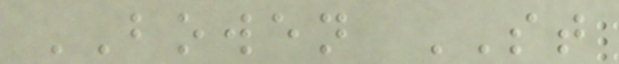BOWEN ST
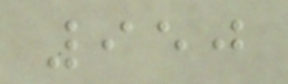950
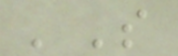'S
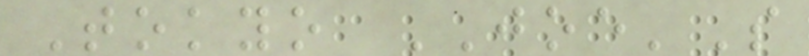Tokyo JOE'S
